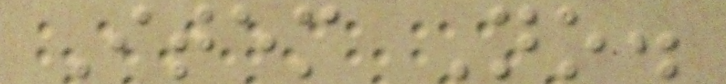Item No.
